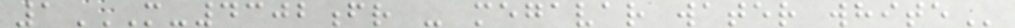1M-4302FR - MEGAVAR WATER WHITE
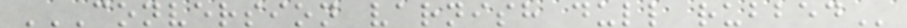CONVERSION VARNISH DULL RUBBED
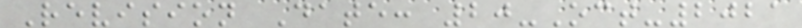Revision Date: 20-Oct-2021
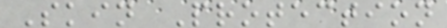Skin Protection
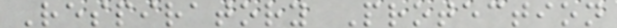Respiratory Protection
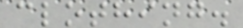clothing.
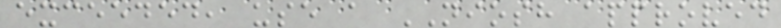exceeded, use a NIOSH approved
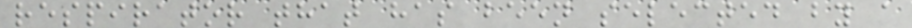respirator that has been selected by a
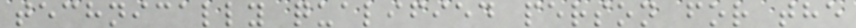technically qualified person for the
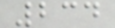234
